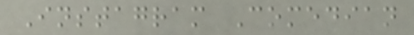Instagram Comedian
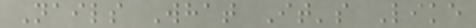Nails What It's Like
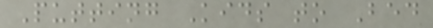Putting Kids to Bed
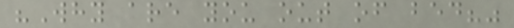"Why are you out of bed?"
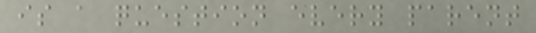is a question every parent
